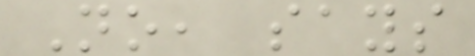No, says
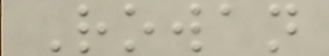Rowan
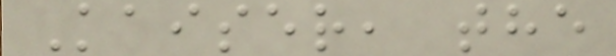Kaiser, the
